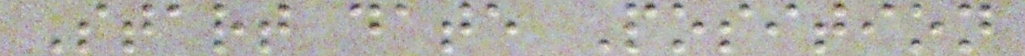Start date Position
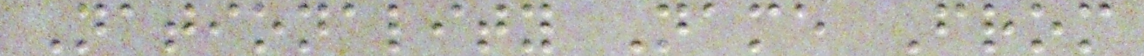Nationality Name From
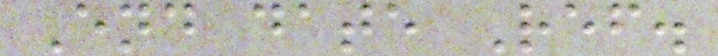End date Ref.
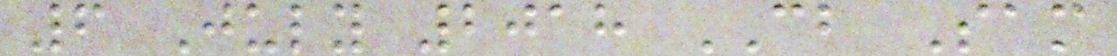6 July 2018 CB Sam
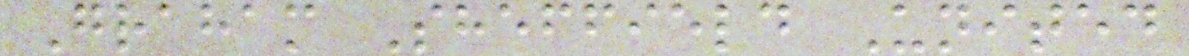Graham Sheffield United
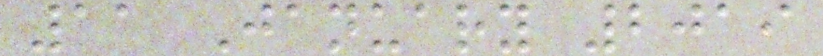11 January 2019
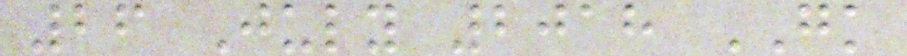26 July 2018 GK
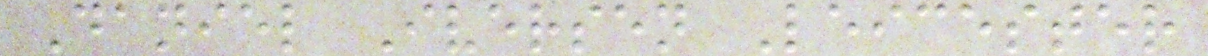Daniel Iversen Leicester
